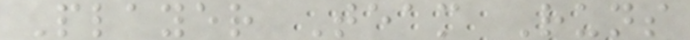Player Team Runs
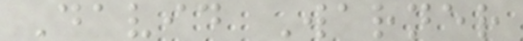David Warner
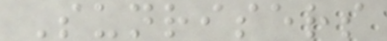Sunrisers
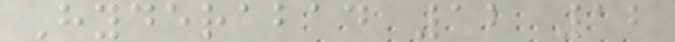Hyderabad 12 12
